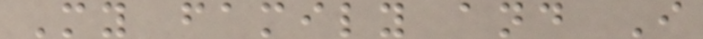My family and I
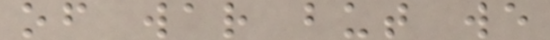of war but we
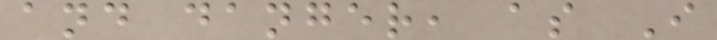and danger, as I
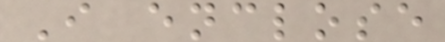I enclose
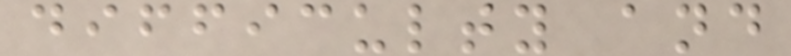difficulty and
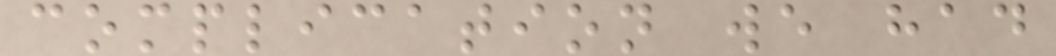complication we had
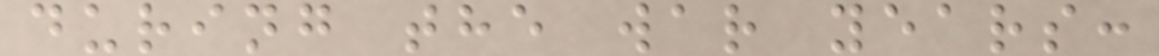during the war years:
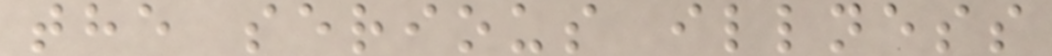the serious illness
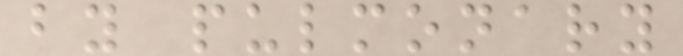by pulmonary
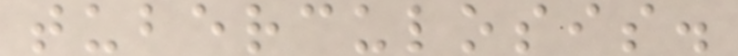tuberculosis.
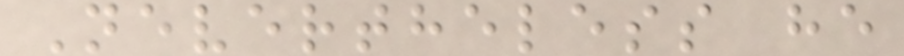Nevertheless he
